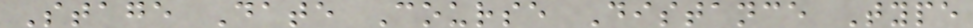Stage Date Course Distance Type
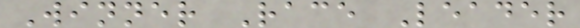Winner Race Leader
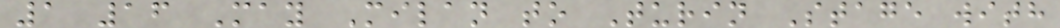1 16 May Milan to Turin Stage with
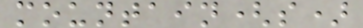mountain(s)
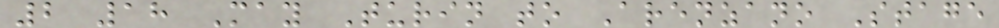2 18 May Turin to Arenzano Stage
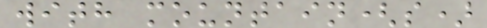with mountain(s)
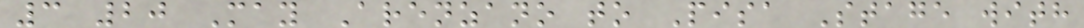3 20 May Arenzano to Pisa Stage with
